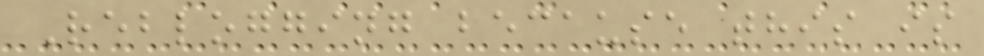Reblogging because this is
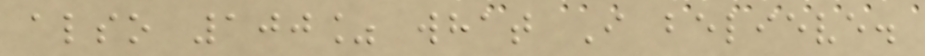also 100% what I believe.
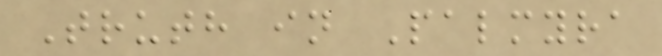Truth in Palmyra
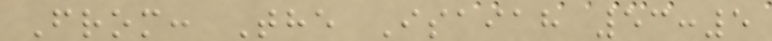From: The Isaiah 53:5
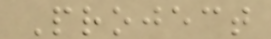Project
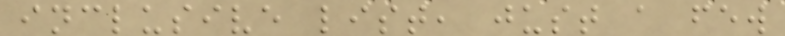inclusive list, just a few
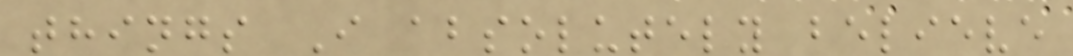things I absolutely believe
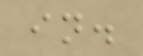in.
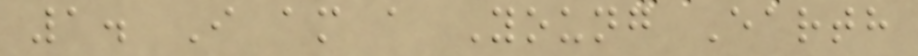1. I am a Young Earth
